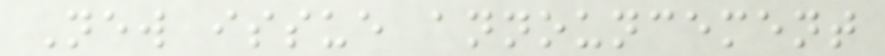New issue announcement
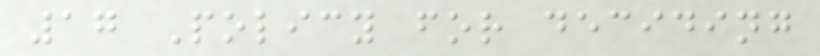17 Policy for deciding
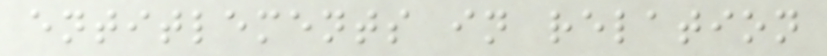entitlements in relation
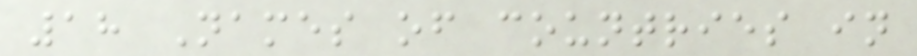18 Names of countries in
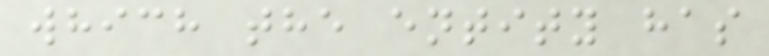which the entity has
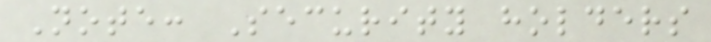Note: Security holders
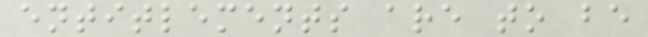entitlements are to be
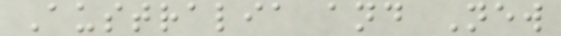Australia and New
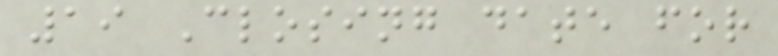19 Closing date for
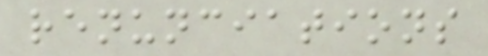renunciations
